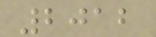2012
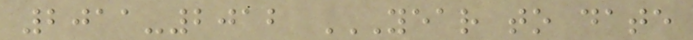2011-2012 YEAR TO DATE
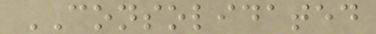CONSOLIDATED
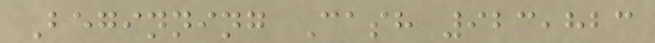Beginning Cash 923,823
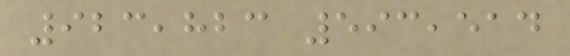923,823 593,514
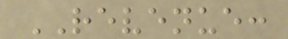REVENUE:
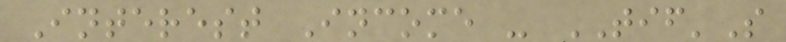Interest Income - TIF'S
